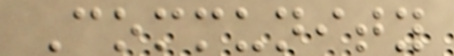Community
